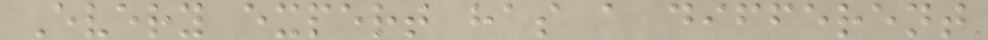Every expert has a different
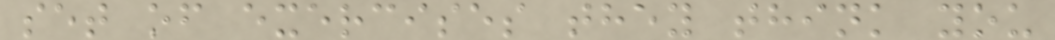set of exercises they think you
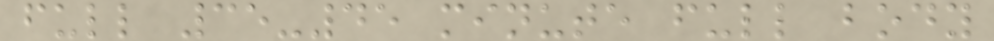full 35-45 minute full body
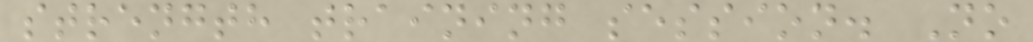strength training session. No
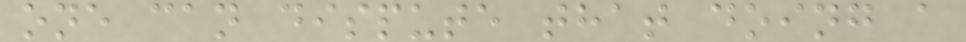one can dispute that doing a
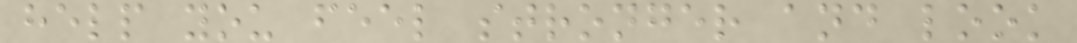help you feel stronger and look
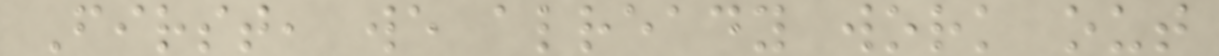First, we already work out
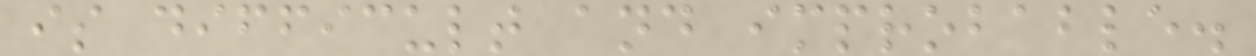is difficult and improbable.
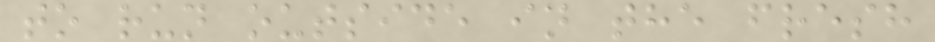to run outside in the fresh
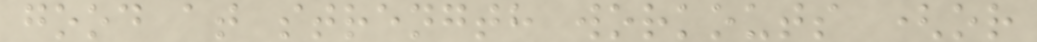good at strength workouts (or
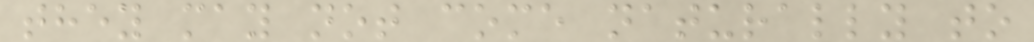they may not come naturally to
